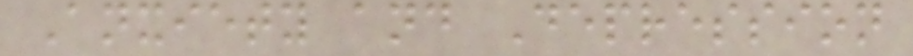Anxiety and Depression
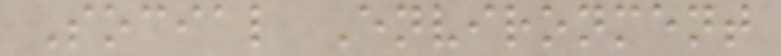Social Environment
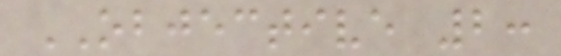OBJECTIVE 2:
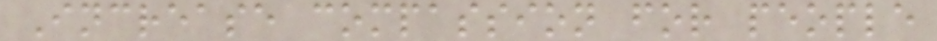Increase compassion for people
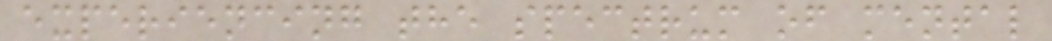experiencing the spectrum of mental
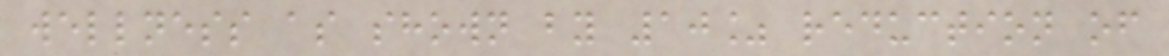wellness as shown by 10% reduction of
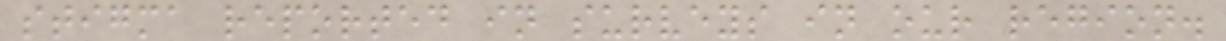stigma reported in surveys in our region.
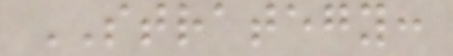STRATEGY:
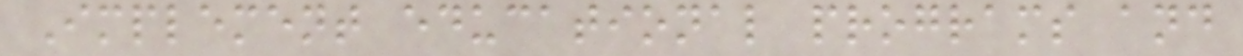Implement educational programs and
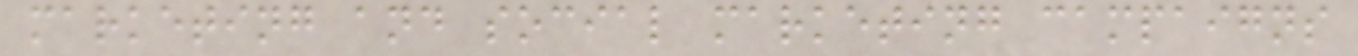marketing and social marketing campaigns
